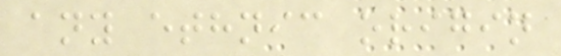any ethnic origin
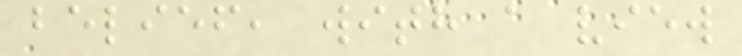belief, with a view
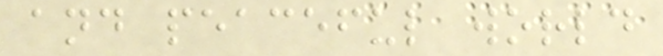and peaceful world
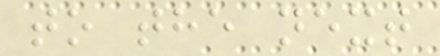to the next
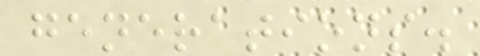generations.
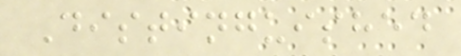Distinguished
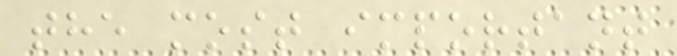the most important
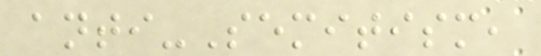anti-Semitism,
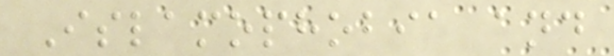Islamophobia and
